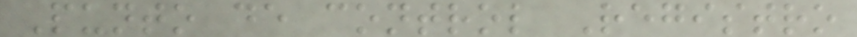Punto de control Registro
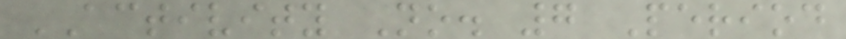ACTIVITY No. 7 Period
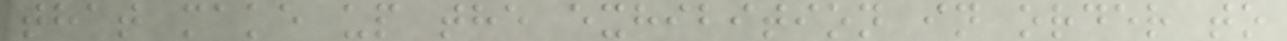that make up the exhibition in order to
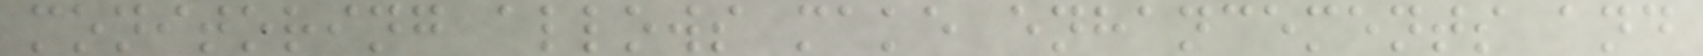monitoring allows make enhancements and
